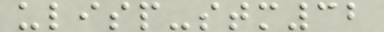ulisp-stm32
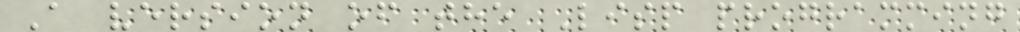A version of the Lisp programming
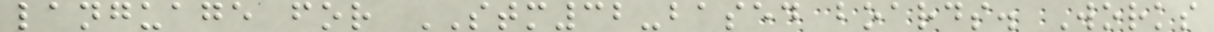language for STM32-based boards. Works
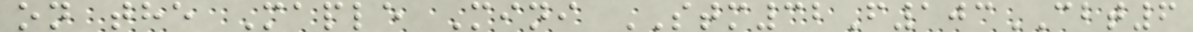on the Maple Mini STM32F103CBT6
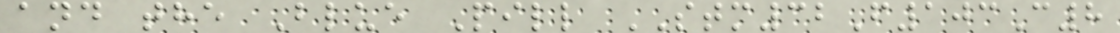and the Blue Pill STM32F103C8
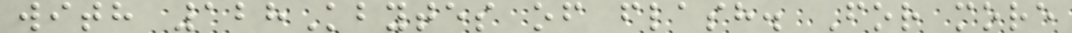with 128Kbytes of flash. For more
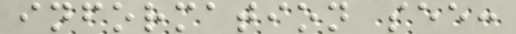information see:
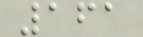161
